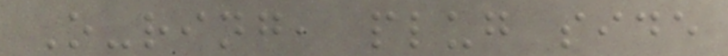O-ring, plug side
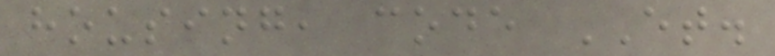housing, code ET.
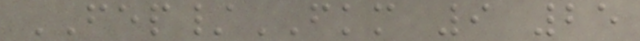FEP/FKM 9 25
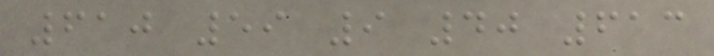610 59 9 40 613
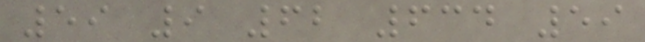59 9 62 634 59
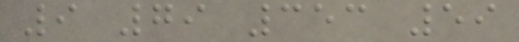9 79 353 59
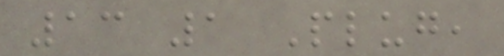13 1 Plug,
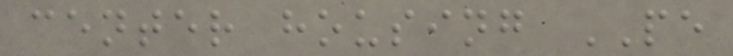center housing PE
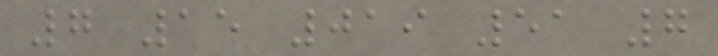7 15 019 51 7
